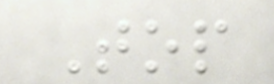Top
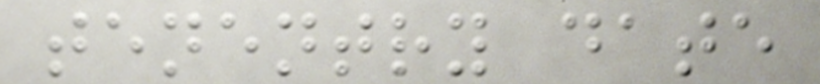tenentry date
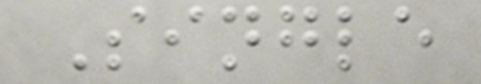Single
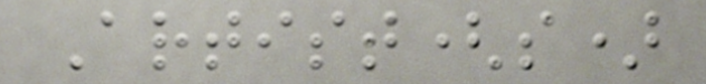Artist(s)
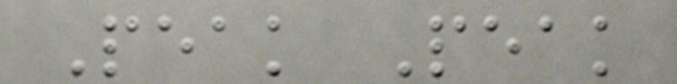Peak Peak
